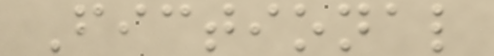Fictional
